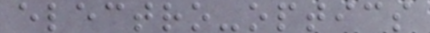electro-optics
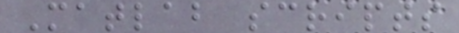Matlab scripts
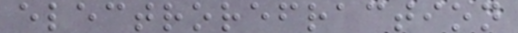electrorefraction
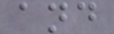and
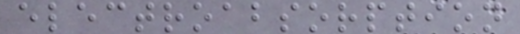electroabsorption
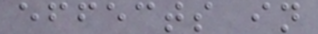effects in
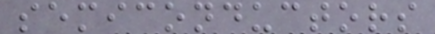semiconductors
